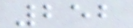252
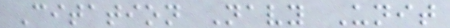Citation Navy Unit
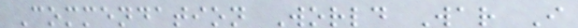Commendation World War I
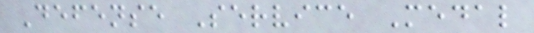Defense Service Medal
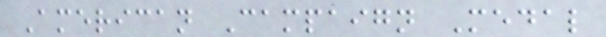American Campaign Medal
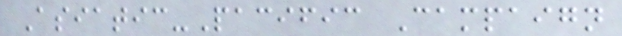Asiatic-Pacific Campaign
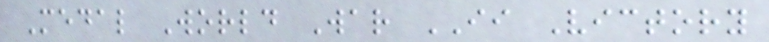Medal World War II Victory
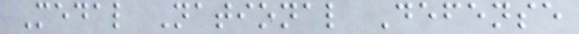Medal National Defense
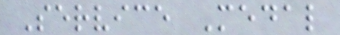Service Medal
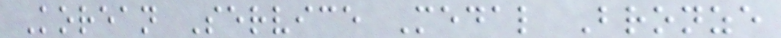Korean Service Medal Bronze
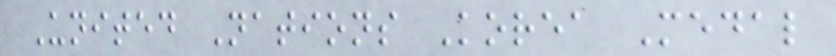United Nations Korea Medal
